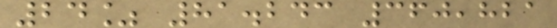24% 81.243 360,821
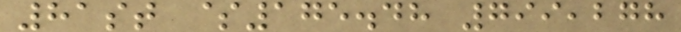81st $175.48 799,278
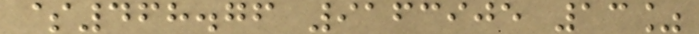$468.76 9163905 13%
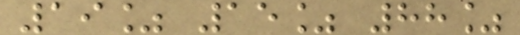19% 15% 88%
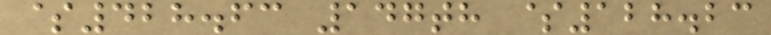$428.63 147th $128.23
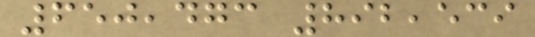650,473 892,539
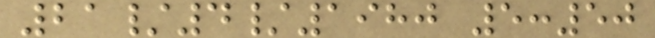21/4/1980 5:50
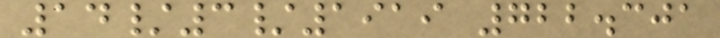14/3/1919 722.301
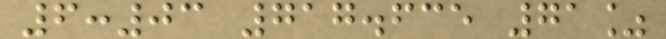6:03 717.635 71%
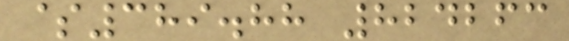$389.88 824263
